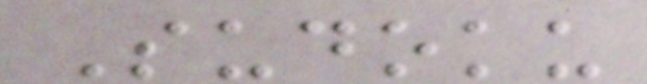Sudoku
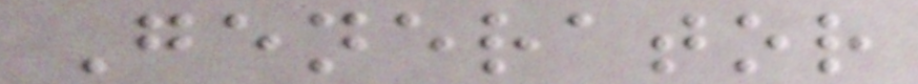Generator
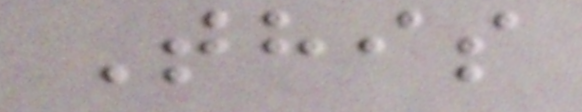This
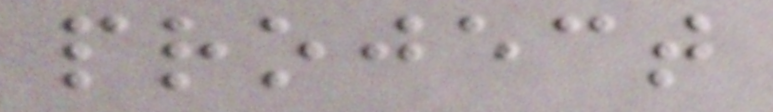project
